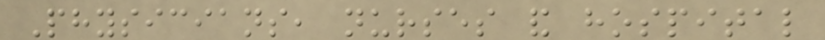Physicians, nurses and hospital
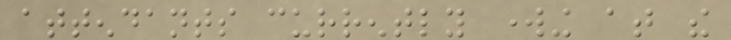attendants currently working at the
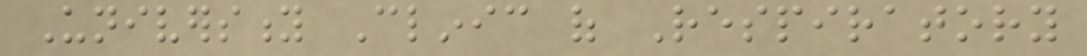University Clinic of Respiratory
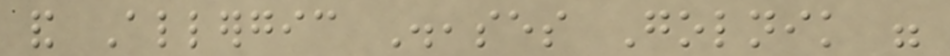and Allergic Diseases Golnik were
